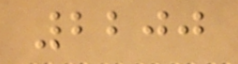2200
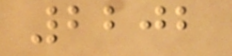2202
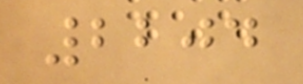2204
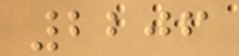2206
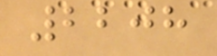2208
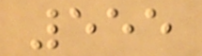555
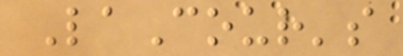LaCour's
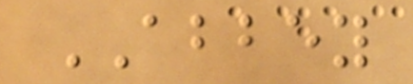ABBEY
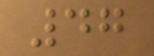47
